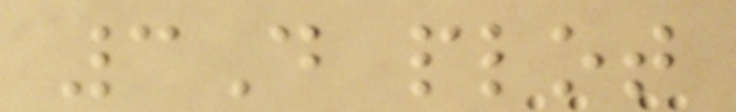3D plot
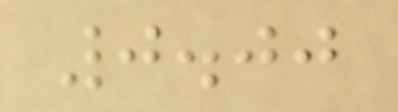0.00
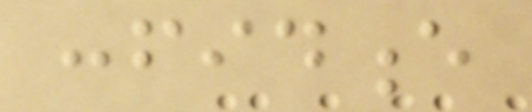confidence
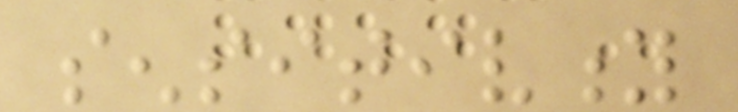sensitivity
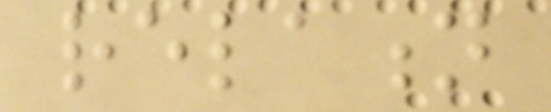relation
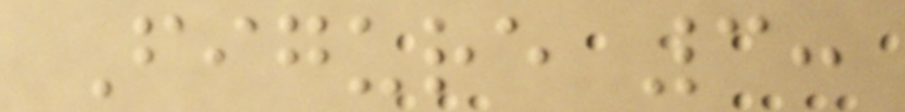Figure 3:
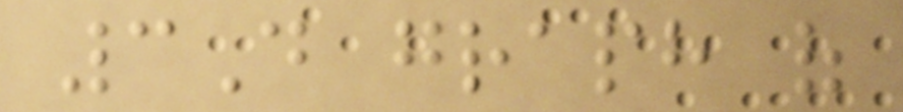3D graph of
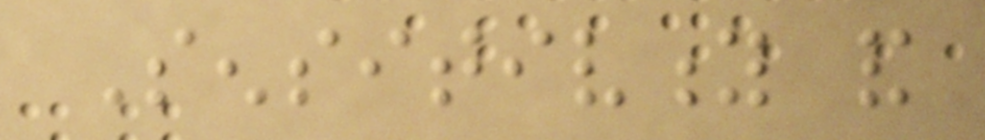Sensitivity and
